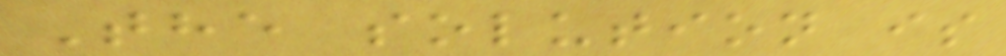The solution is
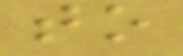to
